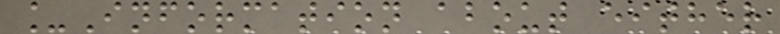_Information about either
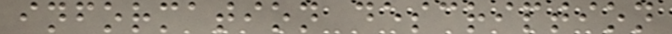information description
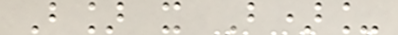B] x B)_
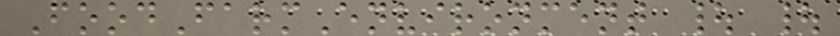FoodFarmEnvironment | |
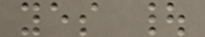yes |
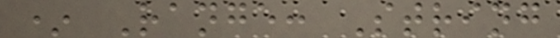* Range: String
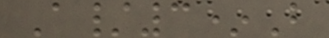A/3*B
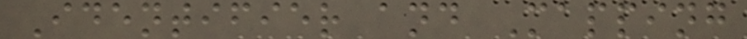Identifier and Mapping
